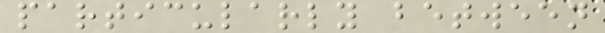particularly between
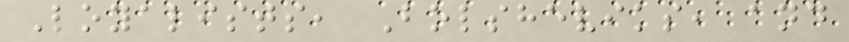Loyalists, Bolsheviks, and
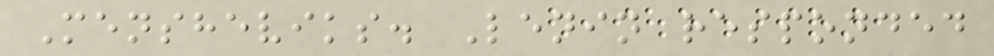Mensheviks. Lenin responded
